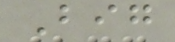Big
